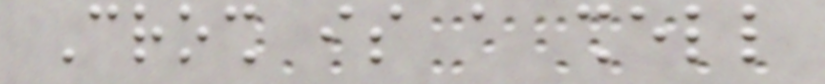Crosh is a shell
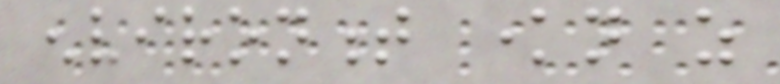environment known as
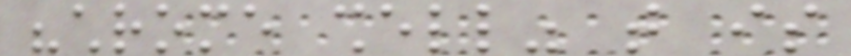"chrome shell" that is
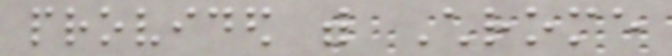provided with Chrome
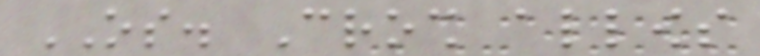OS. Crosh allows
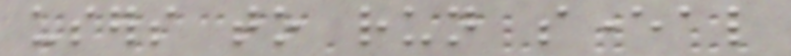users to run several
